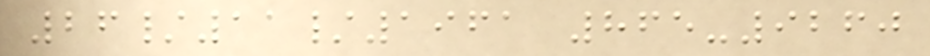26/11/1961 865-9260
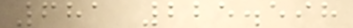681 225.598
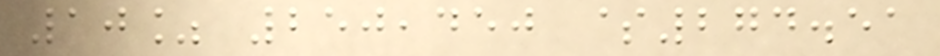10% 250,450 $274.51
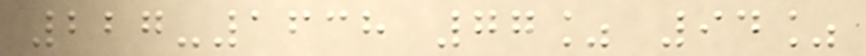227-1638 77% 94%
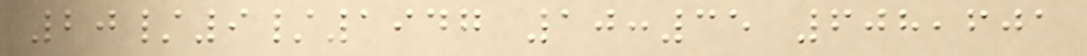20/9/1947 10:35 608,601
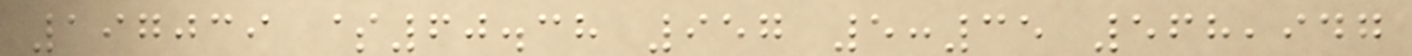197039 $60.38 957 5:35 568,947
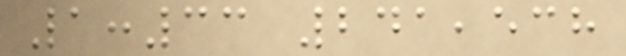1:33 241,538
